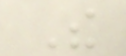The
